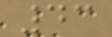43
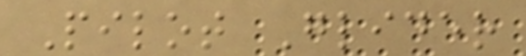Pilot Glider
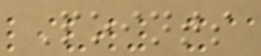Points
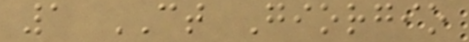1 CT Giorgio
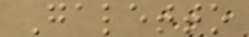Galetto
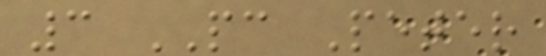3 PC Peter
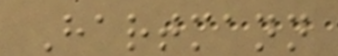Hartmann
